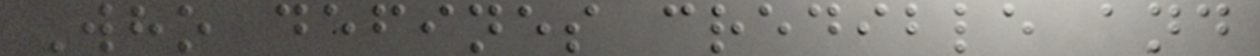Who defines credible and
